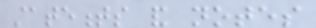statements and notes
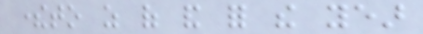thereto as of and for the year
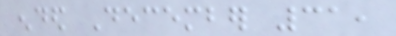ended December 31,
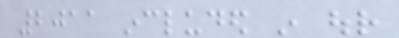2011 included in our
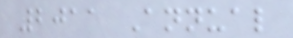2011 Annual
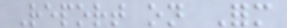Report on Form
